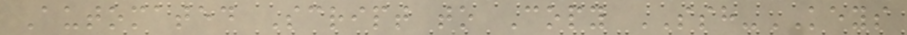Automated Script to Copy SSH-KEYS
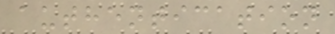authentication
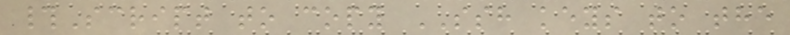#Script to copy SSH keys to the
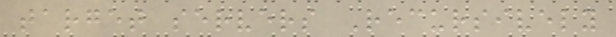target servers Recursively
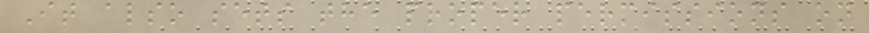It also sets the proper permissions on
